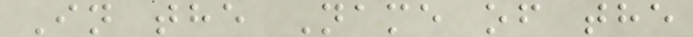In the Name of the
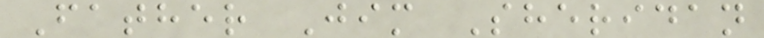Father Jim Sheridan
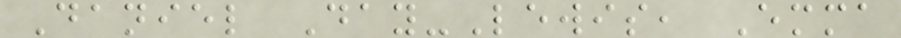Daniel Day-Lewis, Emma
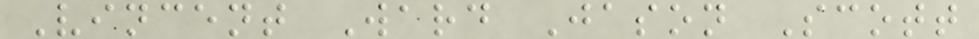Vincent Ward Jason Scott
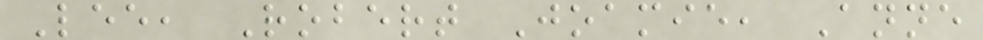Lee, Robert Joamie, Anne
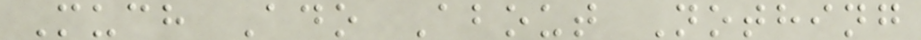Much Ado About Nothing
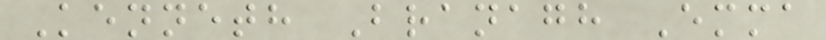Kenneth Branagh Emma
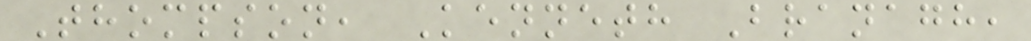Thompson, Kenneth Branagh,
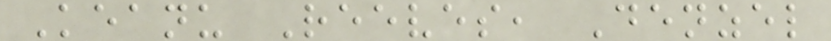Keanu Reeves, Denzel
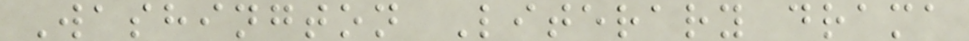Washington Literary drama
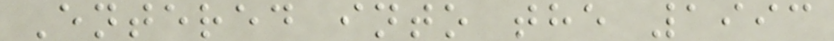Entered into the 1993
